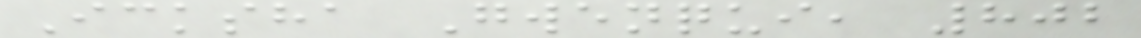Icksha Gwenqui, 802
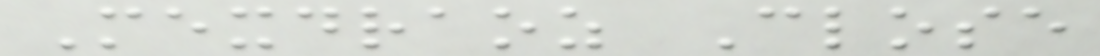Mexdraoz Close
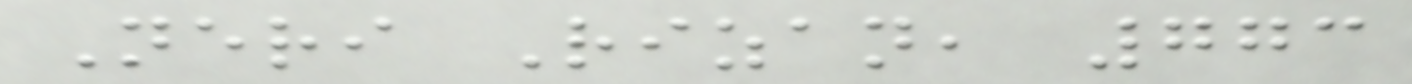Neri Rizan, 773
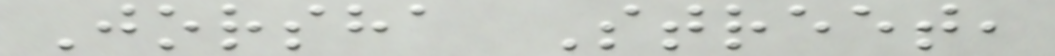Jorsha Street,
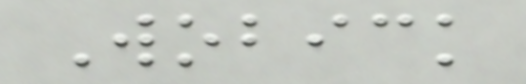Wobick
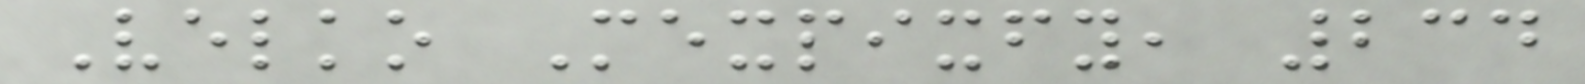Velko Mexpixfy, 234
